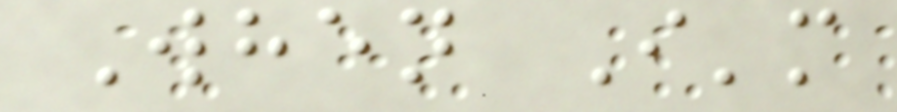When I'm
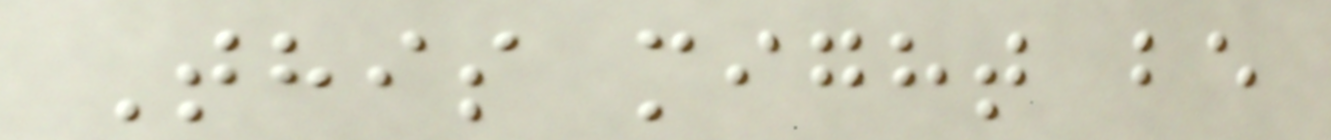This might be
